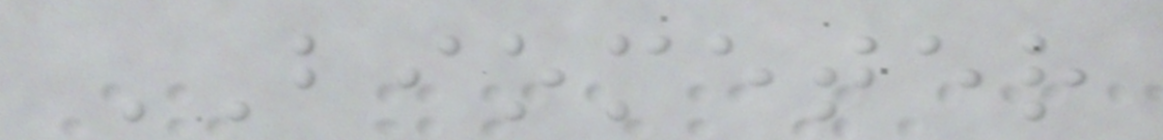BIOMETER
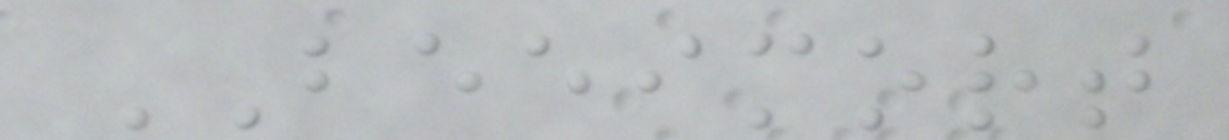BEEIMORT
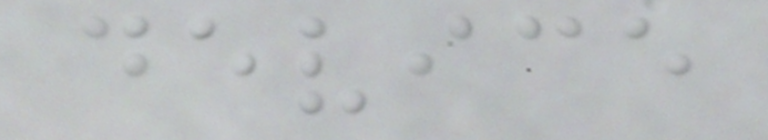device
